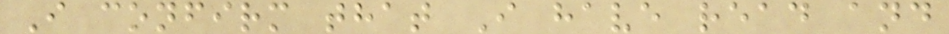I confirm that I have read and
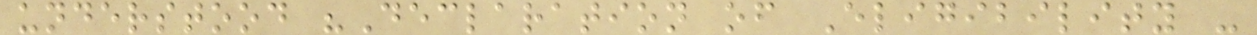understood "Declaration of Eligibility -
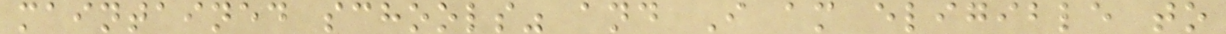maintained schools" and I am eligible to
